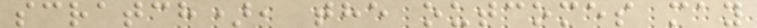scratch), the outcomes may
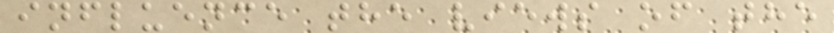influence the views of the
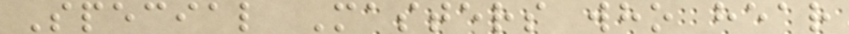Special Masters who hear
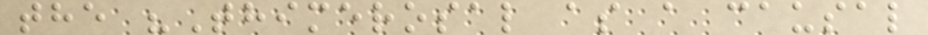the "Thimerosal as a causal
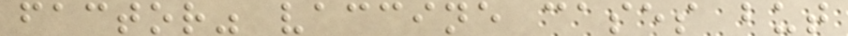factor" vaccine cases but
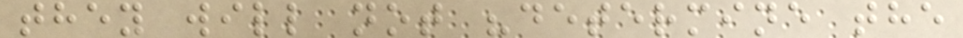they will not "determine the
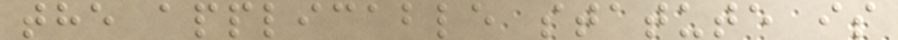the applicable statute is
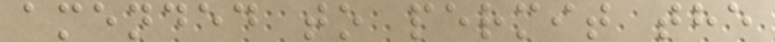amended to permit the
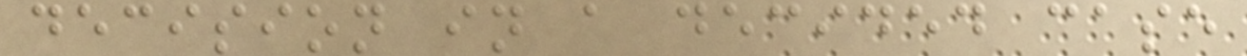decision in a decided case
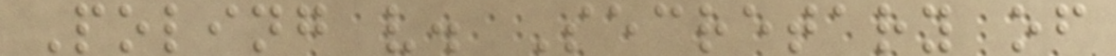Poling v. Secretary of
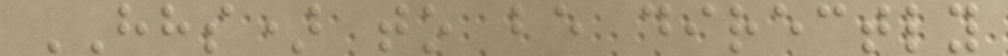HHS) to be directly
